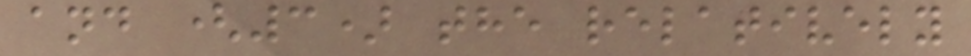and (3) the relatively
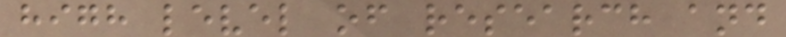high level of research and
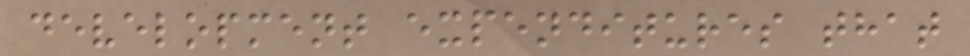development expenditures that
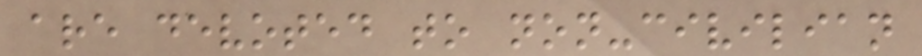are devoted to non-civilian
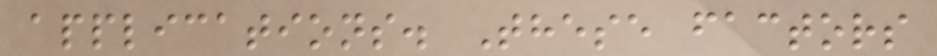applications. These factors
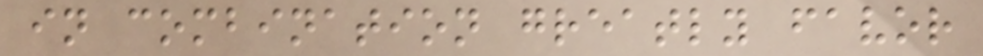in combination greatly favor
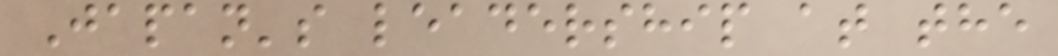Japan's leadership at the
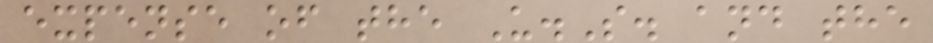expense of the U.S. and the
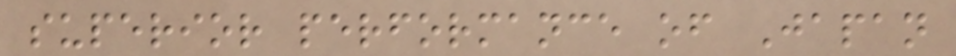superior performance of Japan
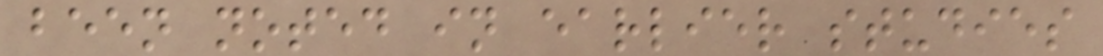been noted in earlier studies
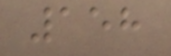158
